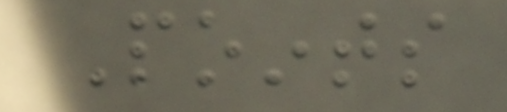Points
